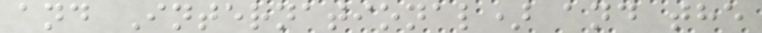and International) and the
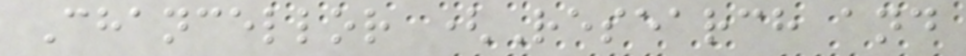Chancellor (Research and
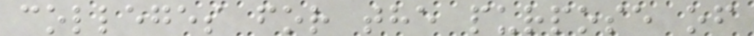colleges for the purpose of
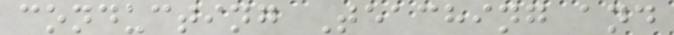conducting Teaching and
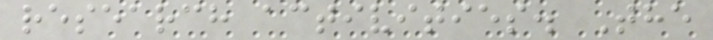research activities. The
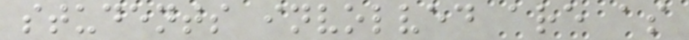students involved are as
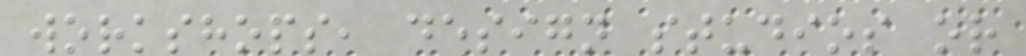workshops, design studios or
